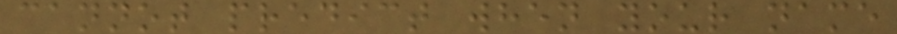cannot predict when your name
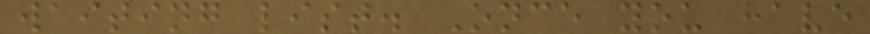waiting list. Once you have
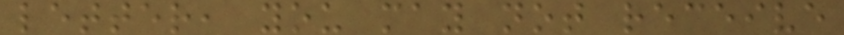letter, you may not receive
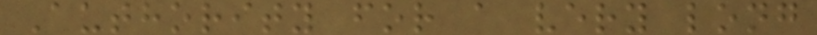Authority for a very long
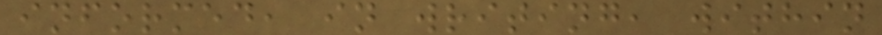informed, in writing, within
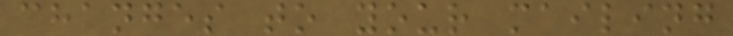changes to your mailing
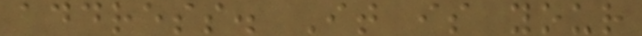address. It is your
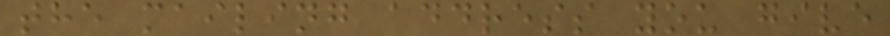the mailing address you give
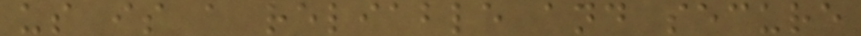us is a reliable and secure
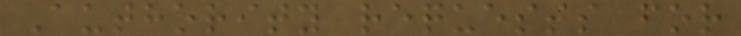Authority requests for
